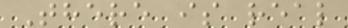There is real
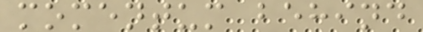momentum behind
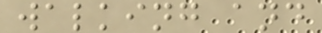walking and
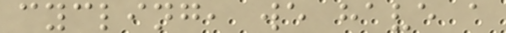cycling, we have a
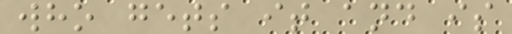who gets it and is
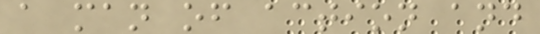a man of action and
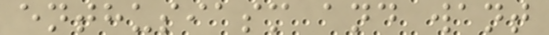enthusiasm and want
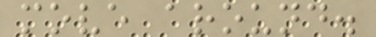move around.
